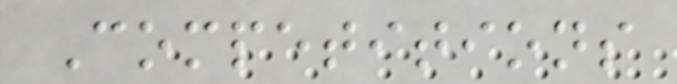Competitions
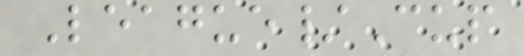League/Cup
